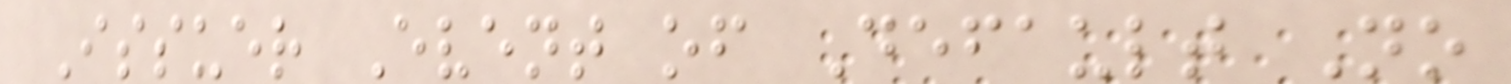Issuer Event of Default No
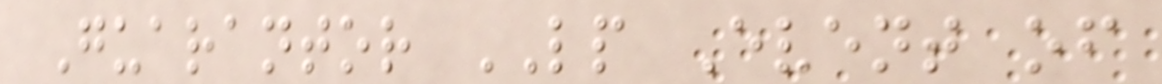Guarantor LP Event of
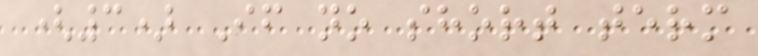(3) If no short term
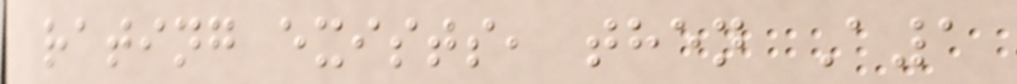rating exists, then A1
